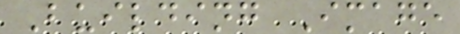Building Image
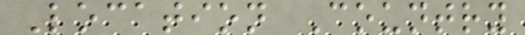Location Country
